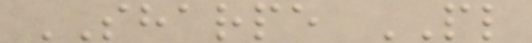SHARPE PL
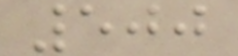500
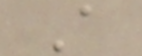A
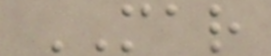MAR
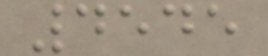4545
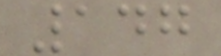147
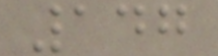147
